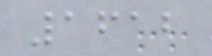1612
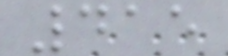415
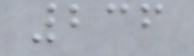236
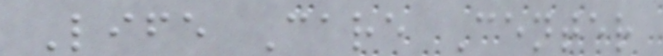Life Care Center
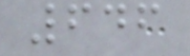646
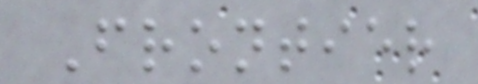Frontier
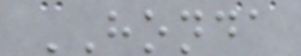HONDA
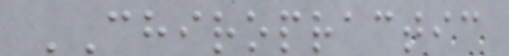CHIROPRACTIC
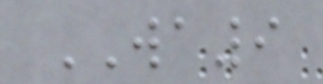WA9
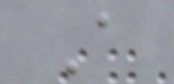A
